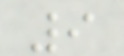9
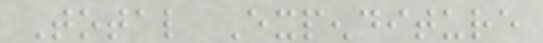Total Expenditure
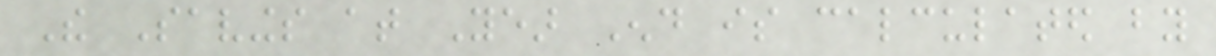The Savings at Year End is calculated by
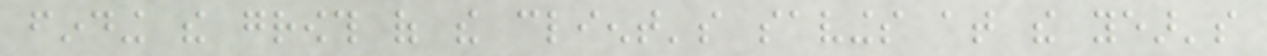finding the growth of the client's savings at the year's
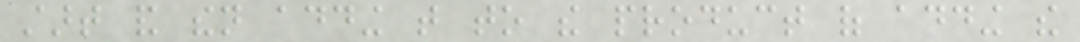start and then adding that to the product of adding the
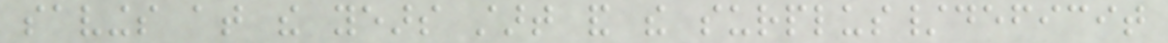savings at the years start and the surplus/deficit
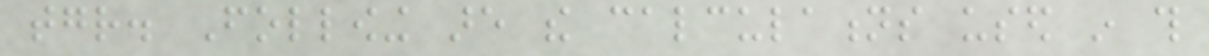together. Following are the calculations used in this
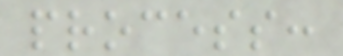process:
